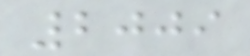2009
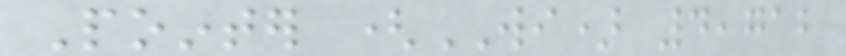Pointer (WI) 4,712
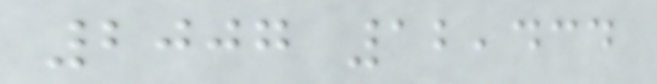2007 12,434
